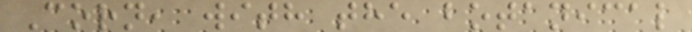Corn, with the botanical
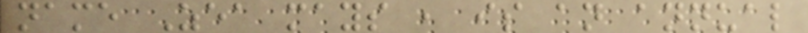name Zea mays , is an annual
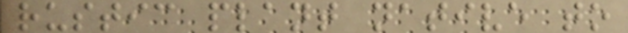rustic plant native to
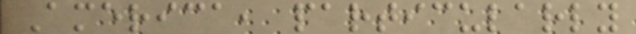America, particularly
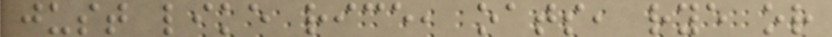just like rice, oats, rye or
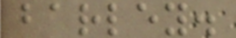barley.
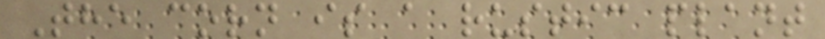The corn is a rustic plant
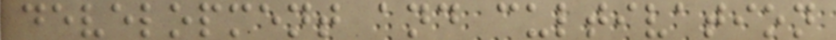development and cultivation
